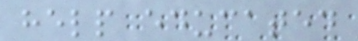help educated
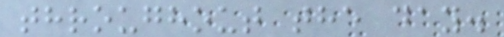throughout the day.
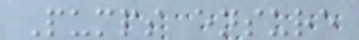Pumps ensure
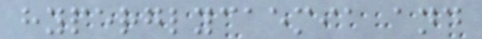hyperglycaemia and
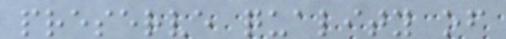preserve quality of
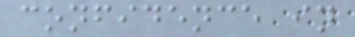confidence in
